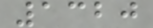1320
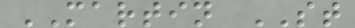MARTIN ST
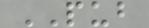PUB
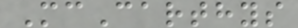McCarthys
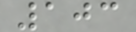103
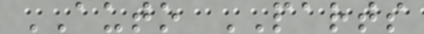AUTO PARTS
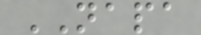NAPA
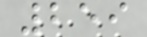259
